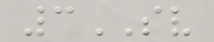3SV
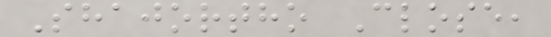Shajortho Close,
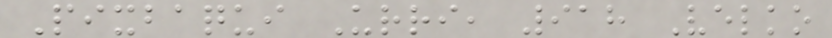Pixbaqui Urri, 918 Velko
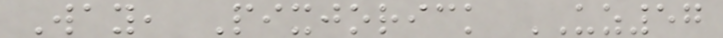Way, Pixjorick UZ57
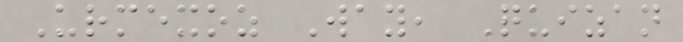Urmexoz Way, Quizan
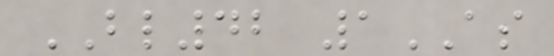BL42 1AS
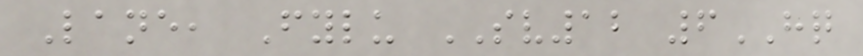Lane, Fylu SV12 6HQ
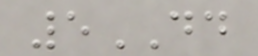5DD
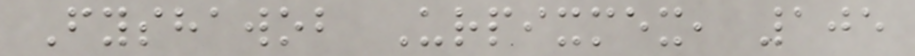Fyshawob Urpixmex, 105
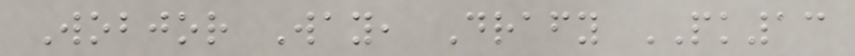Wobjor Way, Drafy PK13
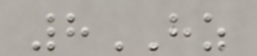8HZ
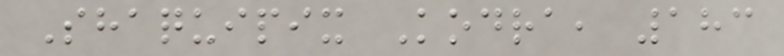Shaquipix Kodra, 183
